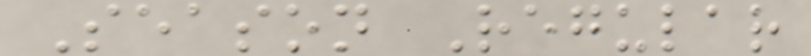Season Regular
